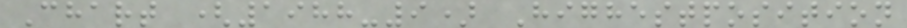Chart (1988-9) Highestposition
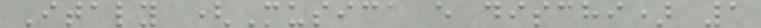Italy (Musica e dischi) 1
